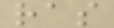ras
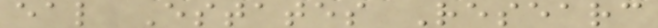eal Estates Researc
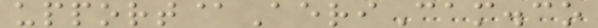upport@AeriCam.co
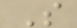S
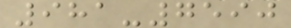981-7590
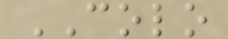COLO
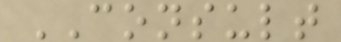CONSULT
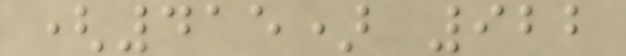(415) 922
